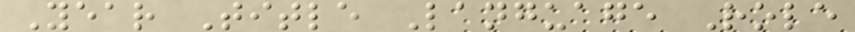Year Title Language Role
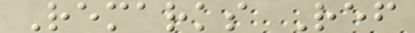Remarks Ref
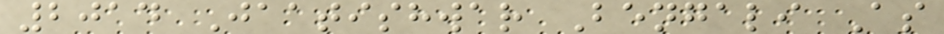2014 Jaatishwar Bengali As
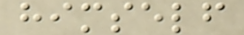himself
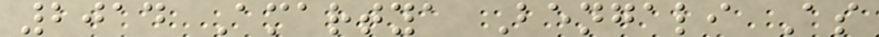2014 Amartya Bengali As
